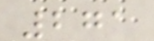271
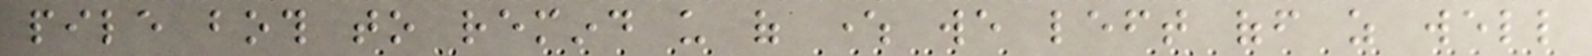pile both to remind us of where we left off as well
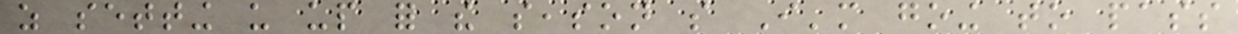as setting us up for the season so I'm going to pass
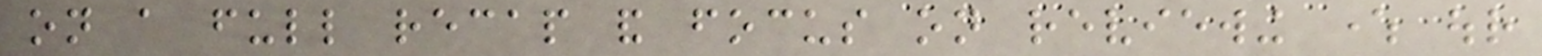on a full recap and focus on reviewing where our
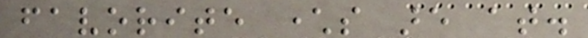favorite characters are at.
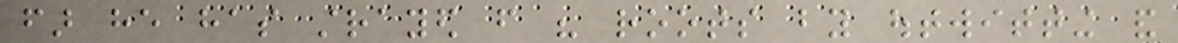far he has strayed from his roots by outwitting and
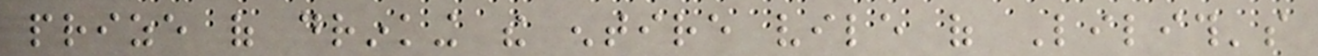prize of drinking the entire vile of Lilith's
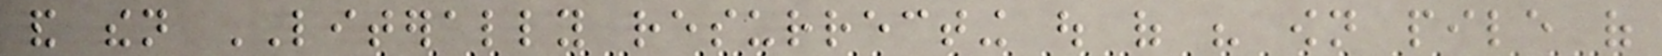and then LITERALLY resurrecting out of his own pile of
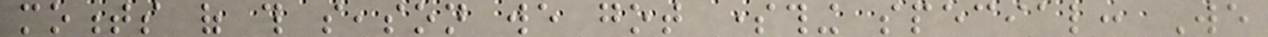moments of this season we got something special: We
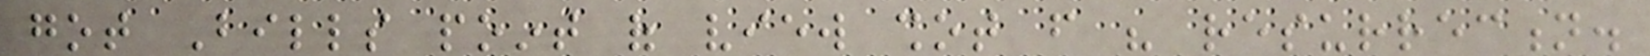got Bills point of view shot from his resurrection.
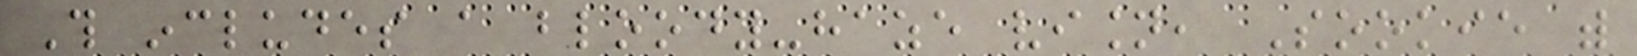This includes a bloody-haze vision, Sookie with
